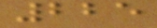225
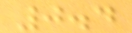0.4
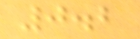0.2
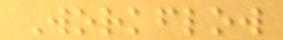Workflow
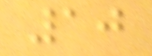10
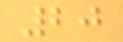20
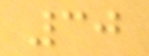30
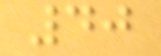40
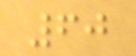60
